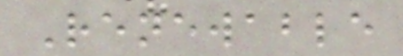Renewable
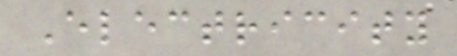Electricity
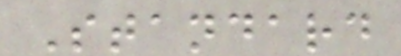Standard
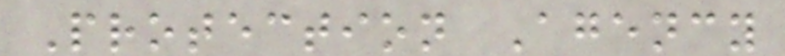Protection Agency
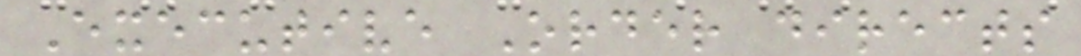Executive Order directs
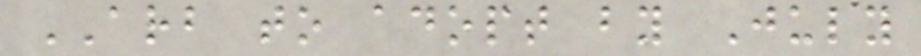ARB to adopt by July
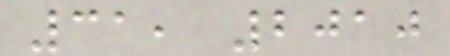31, 2010
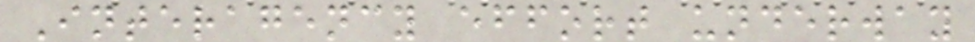Interagency effort underway
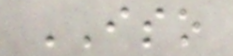ISO
